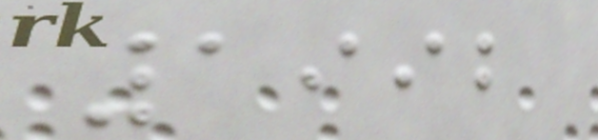1992
